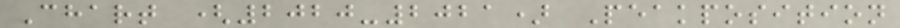Chart (2020-2021) Peakposition
